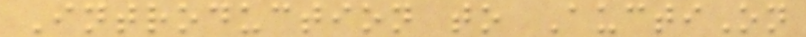Introduction to AuctiOn
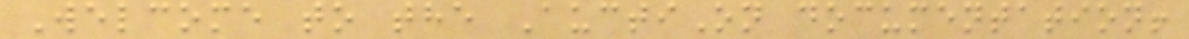Welcome to the AuctiOn documentation!
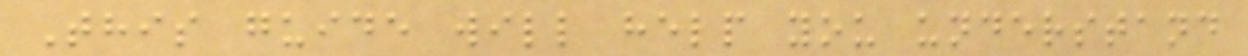This guide will help you understand
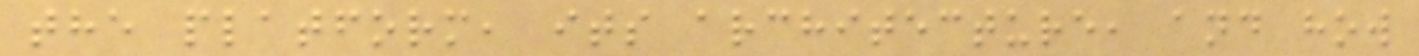the platform, its architecture, and how
